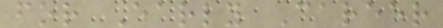for Early Career
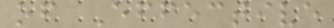of Effective
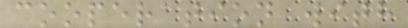cooperation with
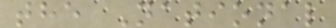the National
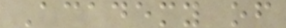Academy of
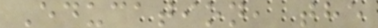Education, the
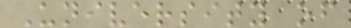University of
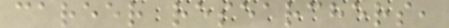career researchers,
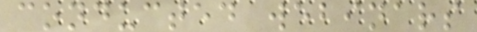conducted webinars
